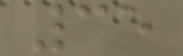35
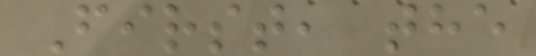First, the
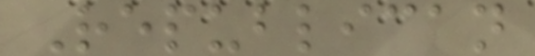Republican
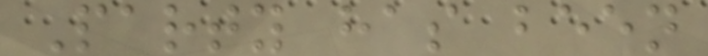Party has been
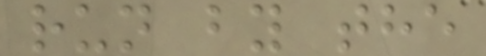run by the
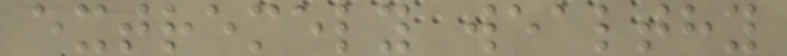extremely wealthy
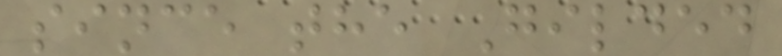since the Gilded
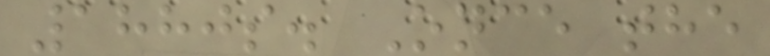1880s. Once the
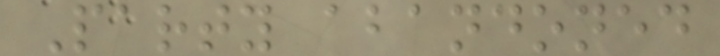Party abandoned
